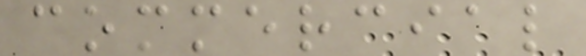commercial
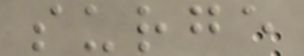surge
